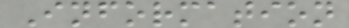Information
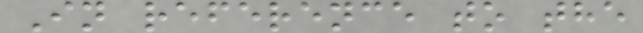In reference to the
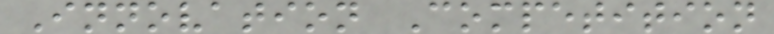Innovation Competition
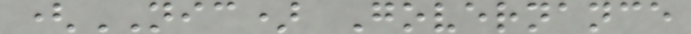(NIC) Governance
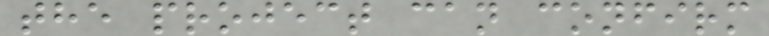the project can confirm
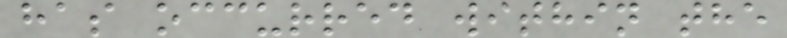has occurred within the
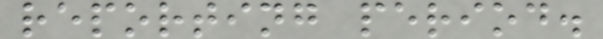reporting period.
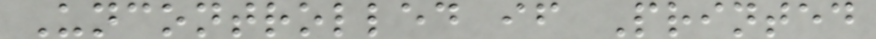Uncontrolled if Printed
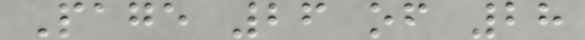Page 26 of 28
